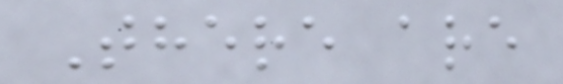There are
